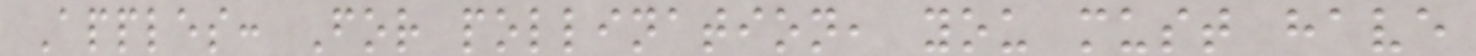Apples: For pollination, you must have
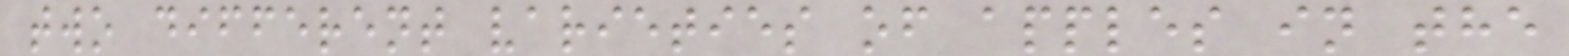two different varieties of apples in the
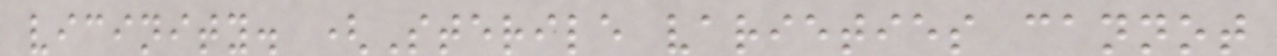vicinity. (Sterile varieties cannot
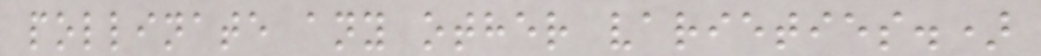pollinate any other varieties.)
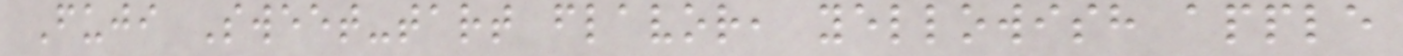Fuji Sweet-tart flavor, yellowish apple
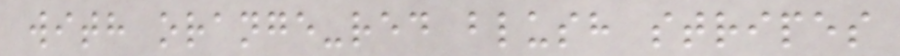with orange-red blush stripes
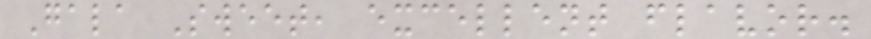Gala Sweet, excellent flavor.
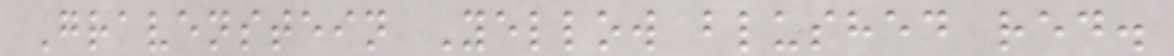Gravenstein Yellow blushed red.
